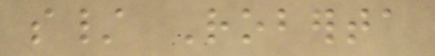s/ Roberta
